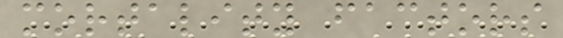mortality factors
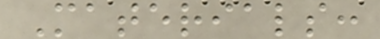Materials:
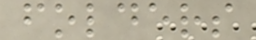folders
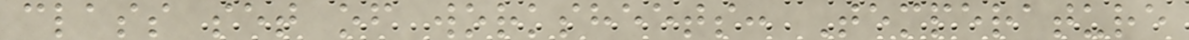class set of worksheets: Temperature
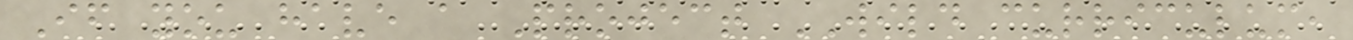If you have a Project WILD curriculum,
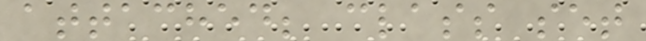attached; class set
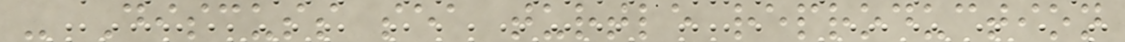- Discuss sea turtle reproduction
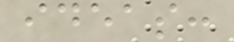ideas:
